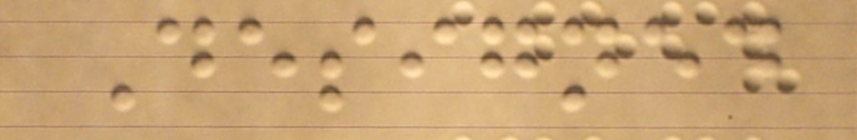Designed
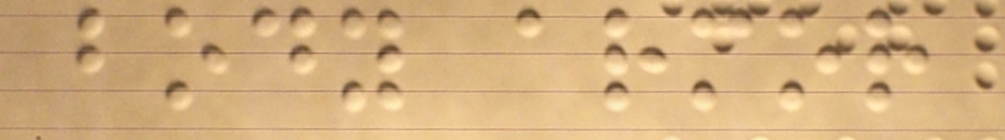body armor
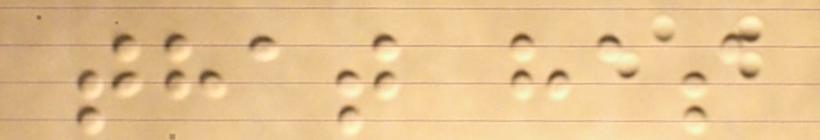that has
